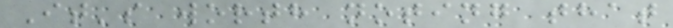It's worth noting that
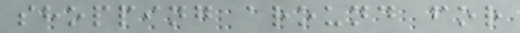shopping around for
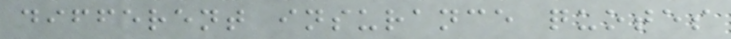different insurance quotes
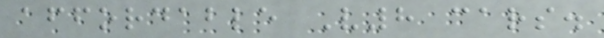affordable V8 cars.
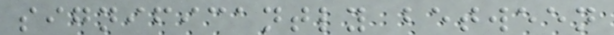significantly between
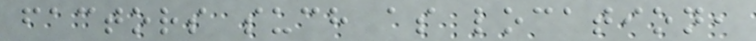factors such as location,
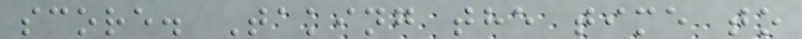score. Taking the time to
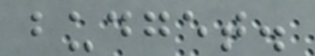budget.
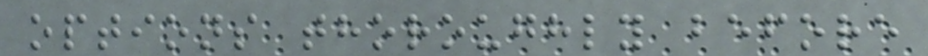options thoroughly before
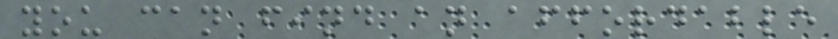you can find an affordable
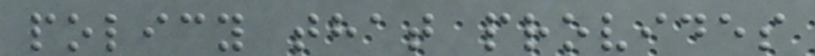policy that provides
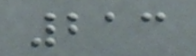213
